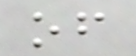of
